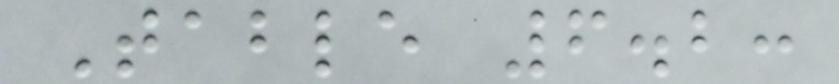Table 6.2:
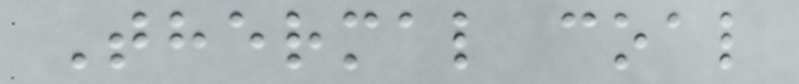Thermal coal
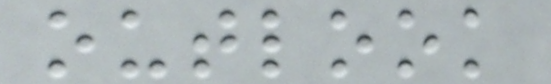outlook
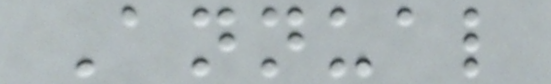Annual
